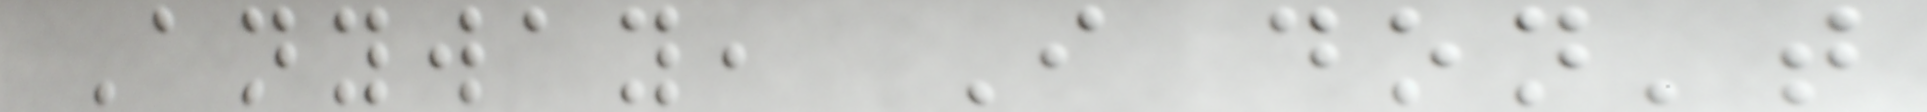Anyway, I don't
